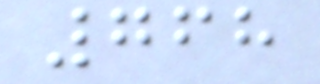768
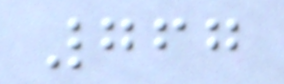767
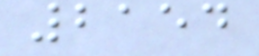2154
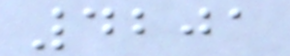4201
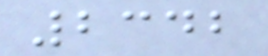2342
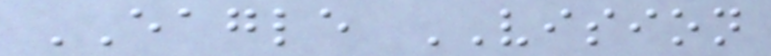EAGLE VISION
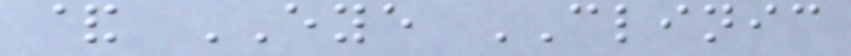& EYE CLINIC
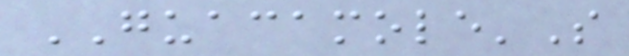GUACAMOLE'S
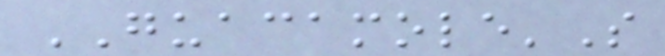GUACAMOLE'S
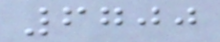6700
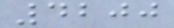4200
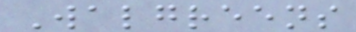Walgreens
